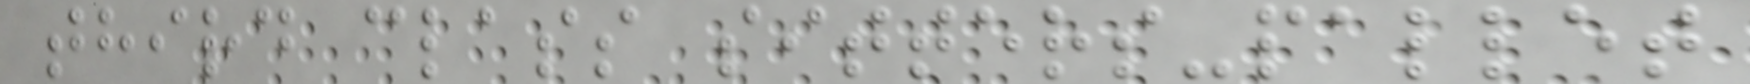third class sitters-pallet
